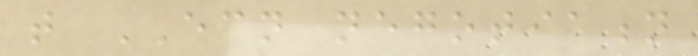that ECN negotiation
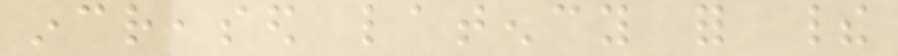increased latency for their
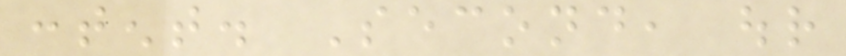content. Second, our
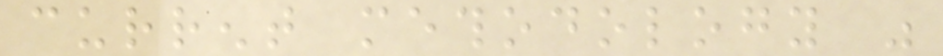current methodology was
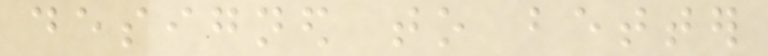designed to better
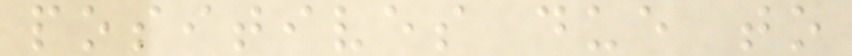positives due to
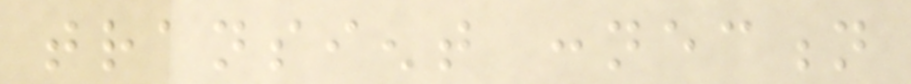transient connection
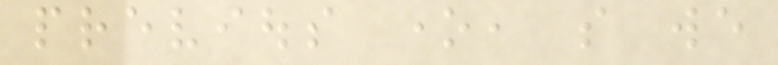previous one, so we
